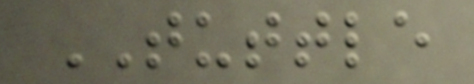TUTTLE
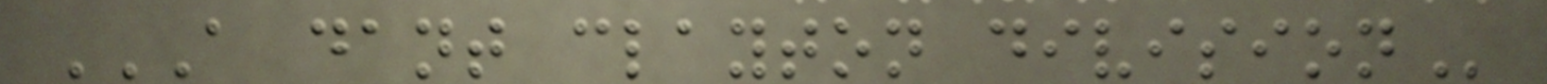A DANT CLAYTON DIVISION
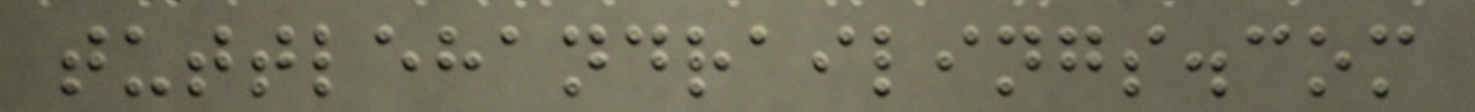tuttlehandrailings.com
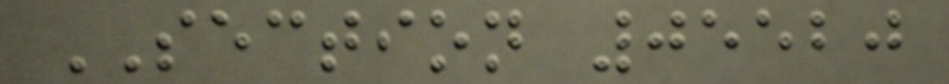SECTION 05520
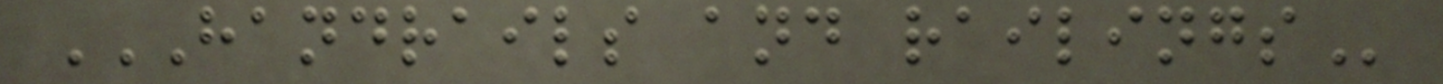HANDRAILS AND RAILINGS
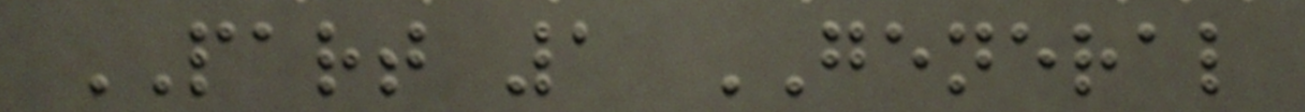PART 1 GENERAL
